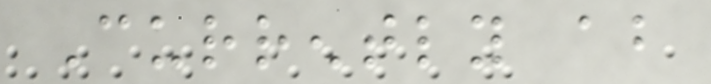Currently about
